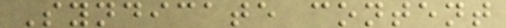Syndicate content
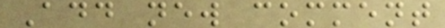Add new comment
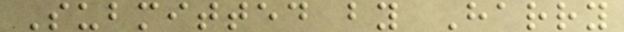Submitted by Harry
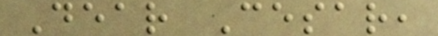Dear Cesar,
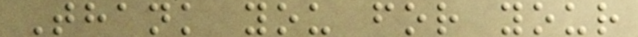Thank you for your
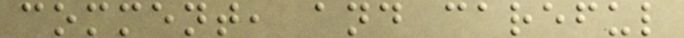comment, and careful
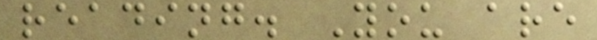reading. You are
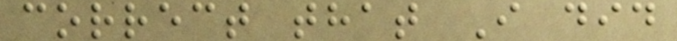correct that I did
